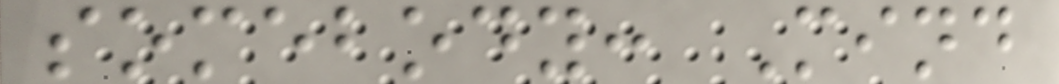somebody: Mind
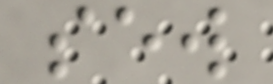sew
